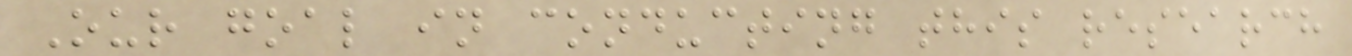Our goal in conducting this research
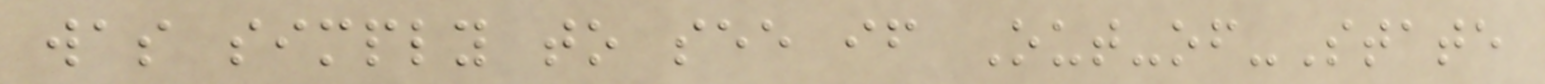was simply to see if Out-of-State
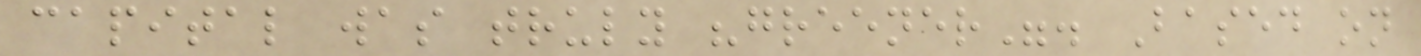capital was truly "greener". Based on
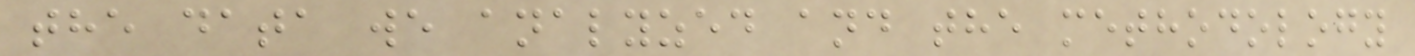the data we analyzed and the methodology
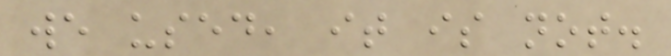we used, it is not.
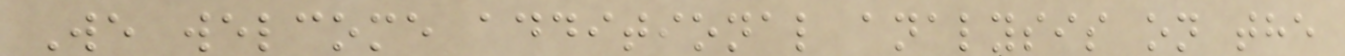We welcome additional analysis on the
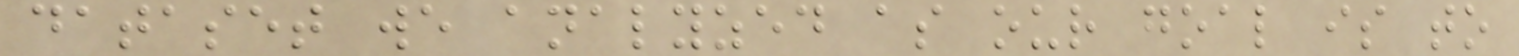dataset we analyzed as our goal is to
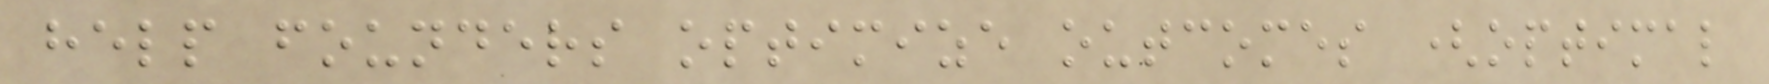help founders optimize outcomes (optimal
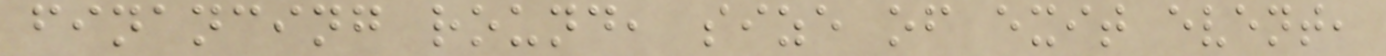financing round, size of exit event,
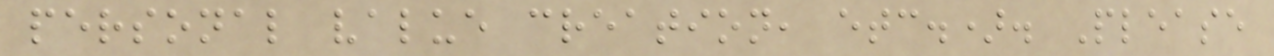personal value creation, etc.). Please
